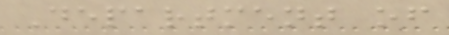Department of
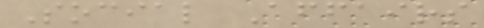Social Affairs
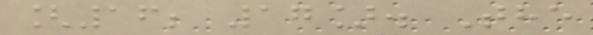[16; 17]. The
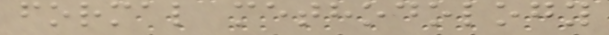formal methodology
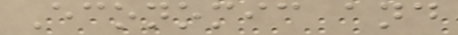Economic and
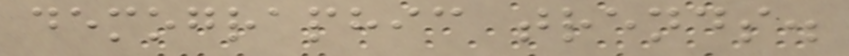demographic trends.
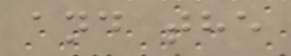and the
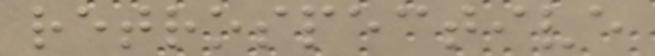retrospective
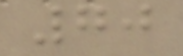70
